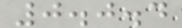0.0.4
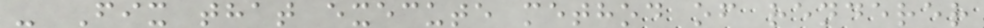- Fix that execute method of renderer
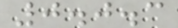0.0.3
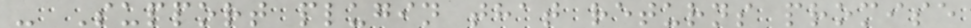- Support plugin that returns promise
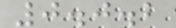0.0.2
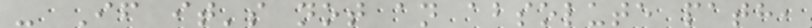- If it's not an absolute path,
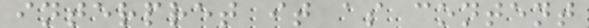interpret it as content
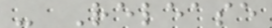- Release
